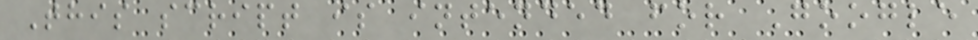This script is intended for Google
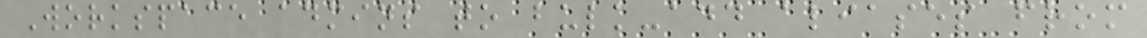Workspace admins to bulk-add aliases from
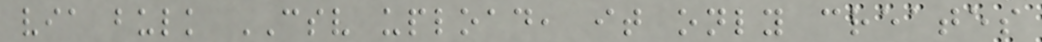via bulk CSV upload, it only creates
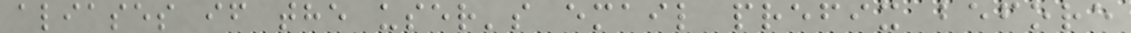aliases if the user's email prefix before
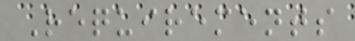Requirements
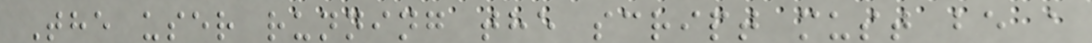The user running the script must be a
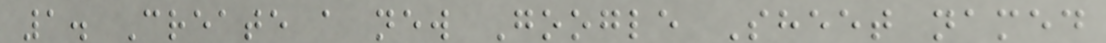1. Create a new Google Sheet named
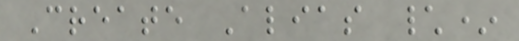Create Alias \*
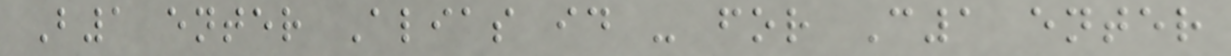B1 enter Alias id - for C1 enter
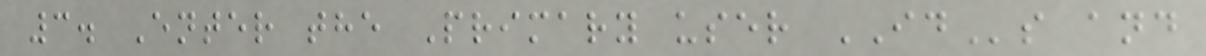3. Enter the Primary user IDs and
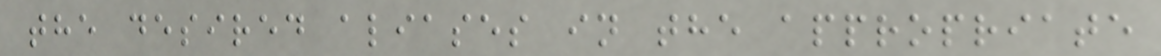the desired aliases in the appropriate
